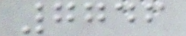7746
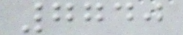7740
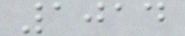1014
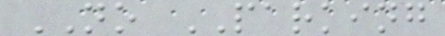NO PARKING
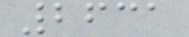2631
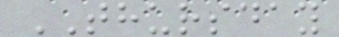THURSDAY
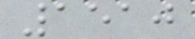1510
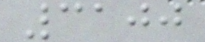3100
